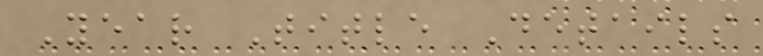Year Title Details
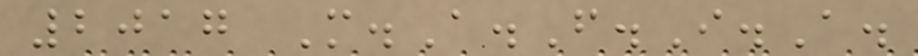2017 M.A.F.I.A.
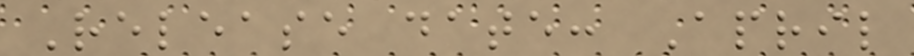Release date: April
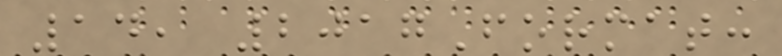14, 2017Format:
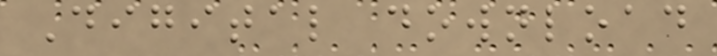Digital download
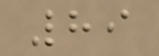89
